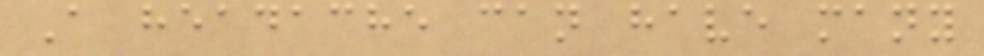A headache can have many
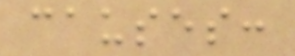causes:
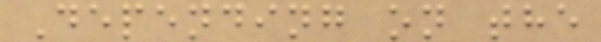Depending on the
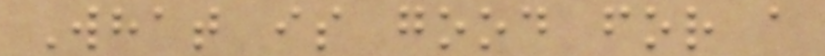What is good for a
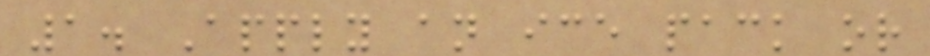1. Apply an ice pack or
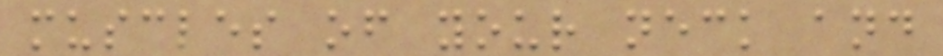muscles of your neck and
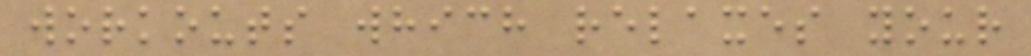workouts which relaxes your
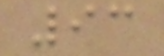93
